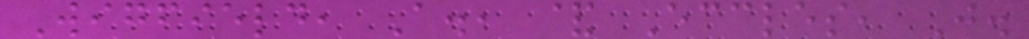Wigfield, A., & Eccles, J.
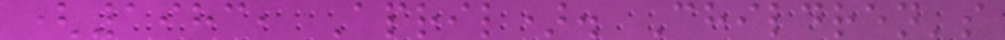(1983, April). Children's
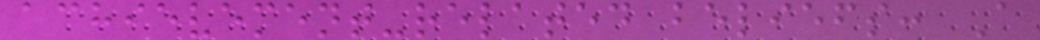achievement-related beliefs: A
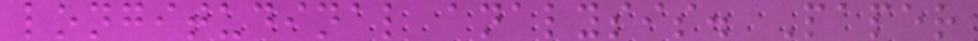longitudinal analysis. Paper
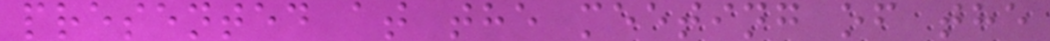presented at the meeting of the
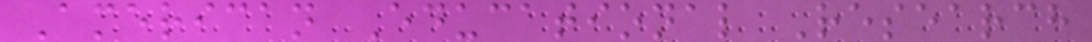American Educational Research
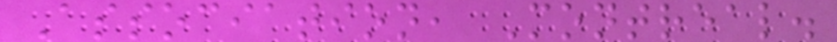Association, Montreal.
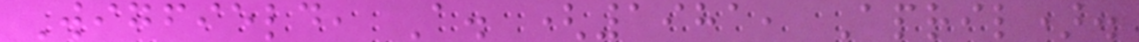Wigfield, A. (1981, April).
